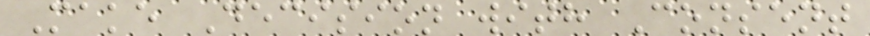Make Decision with Consent
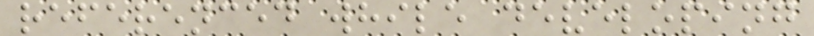referenced while developing
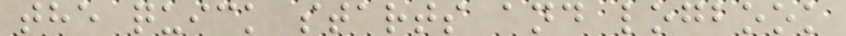the quick starts and logbook
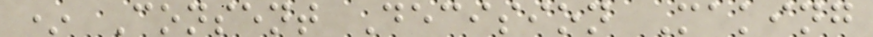* Consent Decision Making
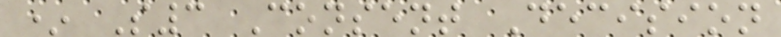* S3 Consent Decision
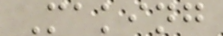Making
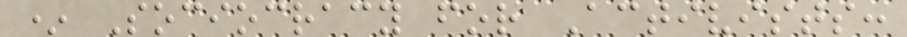* Sociocracy for Activists:
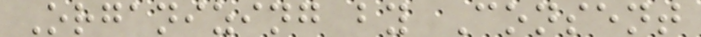Organizing by Consent
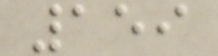159
